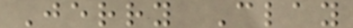Jerry Clay
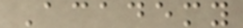Academy
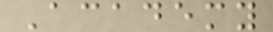Academy
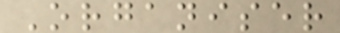Organiser
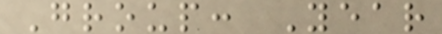Group: Year
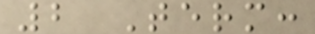2 Term:
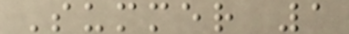Summer 1
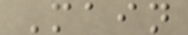Main
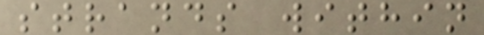strands within
